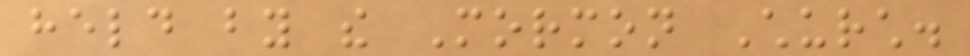held by the Mormon Church.
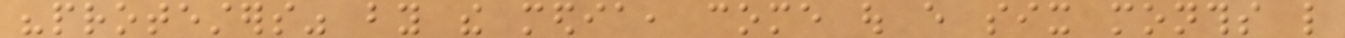"protesters" by the media, come out every six months like
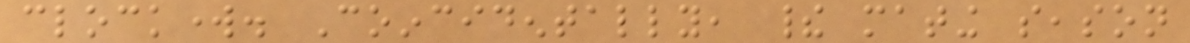clockwork. Coincidentally, their mating season
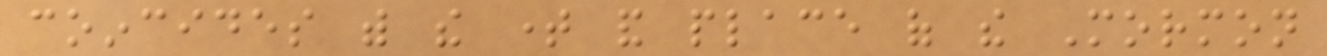coincides with the time and place of the Mormon
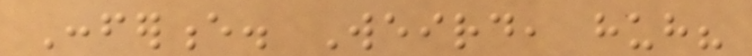Conference. Weird, huh?
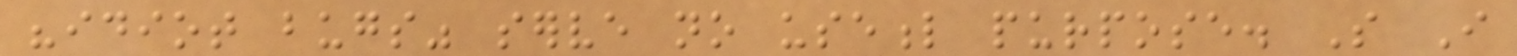"idiot bugs" serve no useful purpose. So I
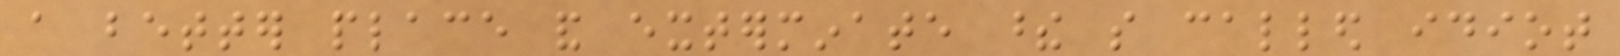a better place and exterminate these so called idiot
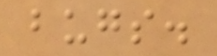bugs.
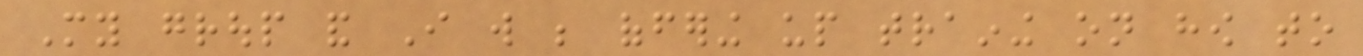My group and I will be offering up training on how to
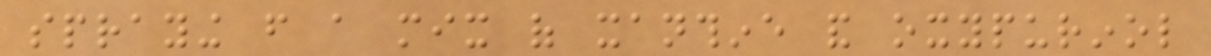spraying from a mix of xanthine and oxypurinol
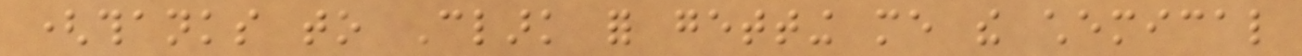(thanks to Clark for getting me the chemical
